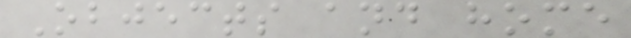Objects and home
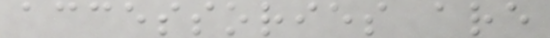accessories are
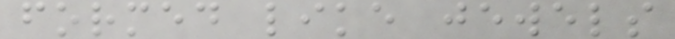formed like jewels
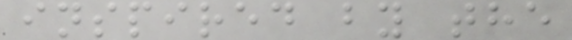inspired by the
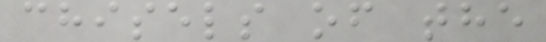chisels of the
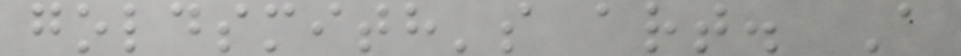goldsmith's art. A
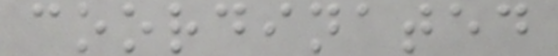coordinated
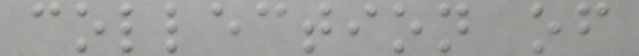collection of
